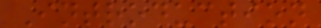Introduction
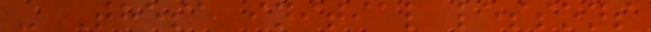- These initial lessons
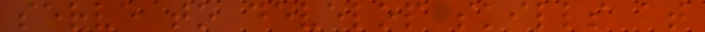serve to develop skills at
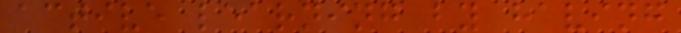active learning by having
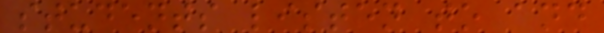students listen to and
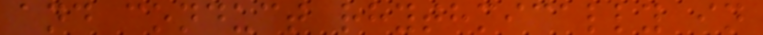and conduct rhythmically in
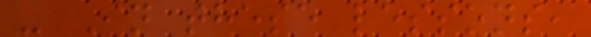- In these lessons,
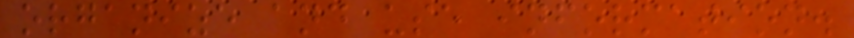organize and use information.
